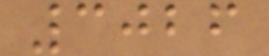3026
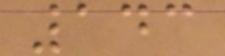143
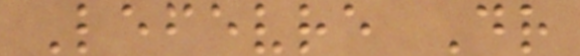Lefevre Dr
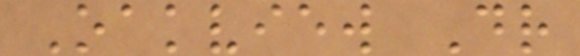Oakview Dr
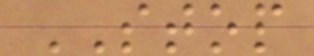STOP
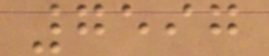7597
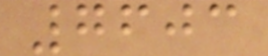7603
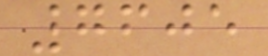7605
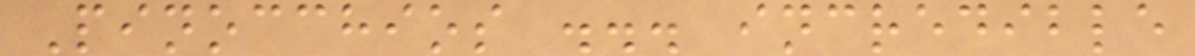Pinocchios ... incredible
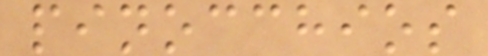pinocchios
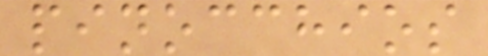pinocchios
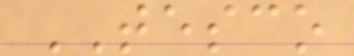TESCO
